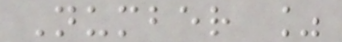Number %
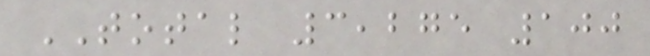TOTAL 3,275 100
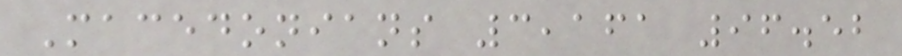Macedonians 3,161 96.52
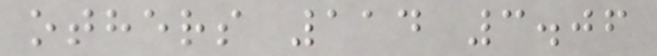others 114 3.06
